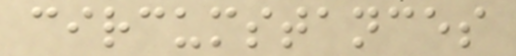circumstances
